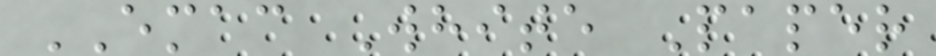EMAC White Paper
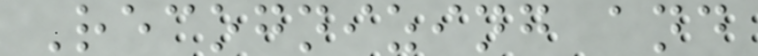Recognizing and
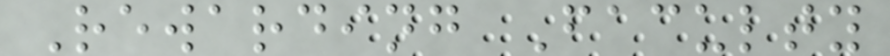Rewarding Faculty
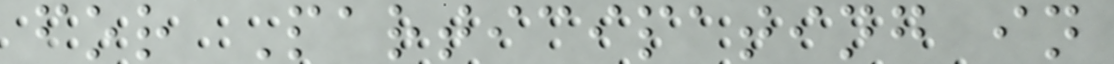for Participating in
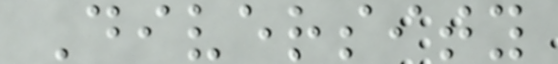Diversity
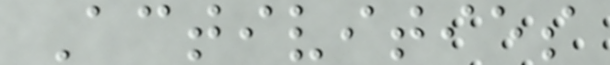Activities
